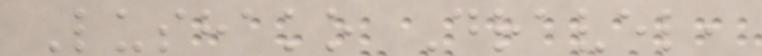Lushako Dravel,
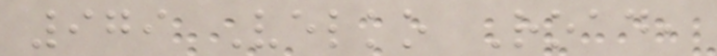979 Velko Road,
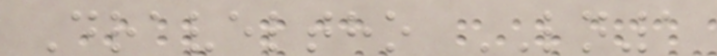Draveltho LN1
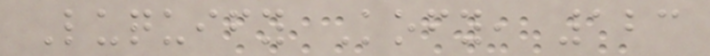Luquify Kofy, 123
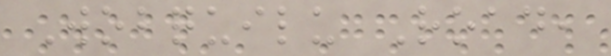Wobquilu Road,
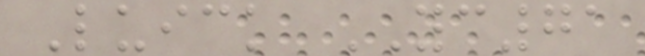Luick YC71
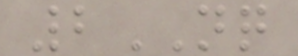2NQ
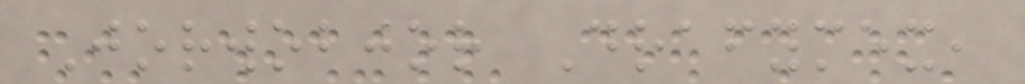Jorwobjor Drafymex,
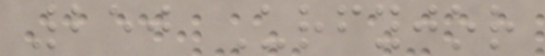250 Urfyjor
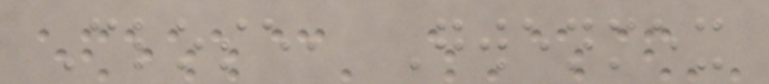Close, Gwenmex
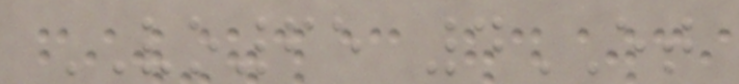VO65 4ET
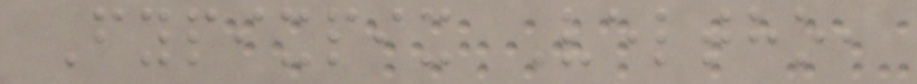Fypixpix Veltho,
